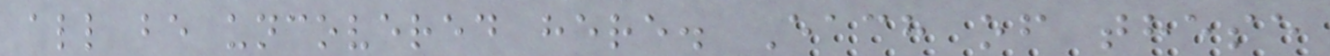all be uncovered here. Each of these
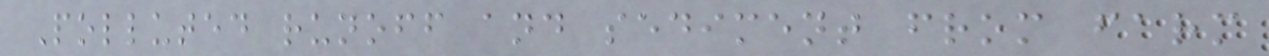Polluted runoff and sediment from farm
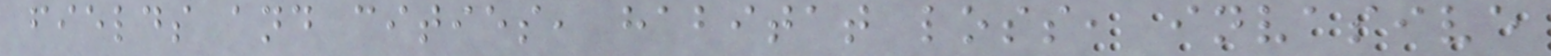fields and cities, habitat loss, invasive
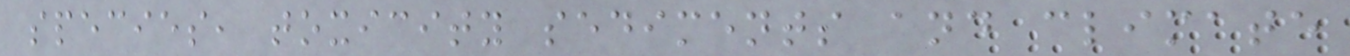species, toxicity sediments and climate
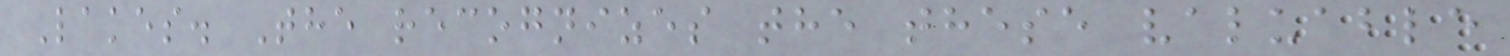Lakes. The recognizes the these valuable
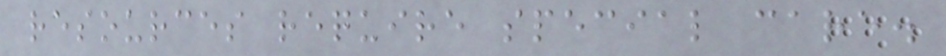resources require special care.
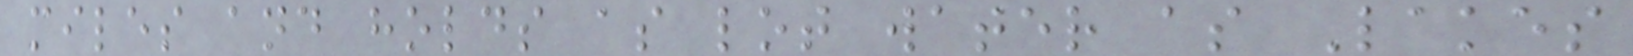miles and holds as lot water as Lakes
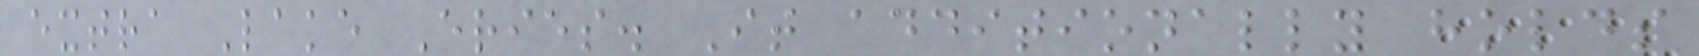extra Lake Eries. It additionally holds
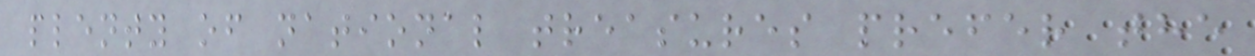plenty of national treasures prefer the
